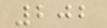202
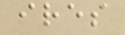ires
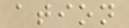ation
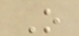O
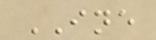INE
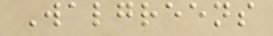Walgreens
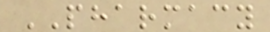PHARMACY
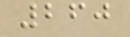260
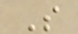S
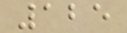125
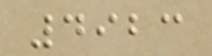4923
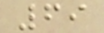69
